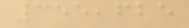355,625
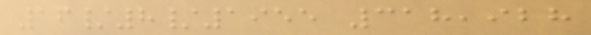16/8/1955 318,928
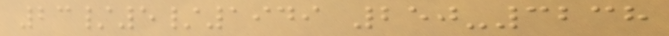23/5/1949 250-3238
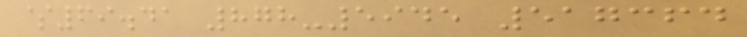$69.41 878-5945 517364
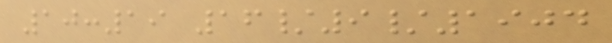10:19 16/9/1904
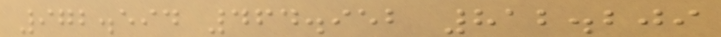972.594 464.952 812.209
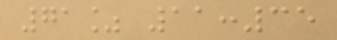71% 11:35
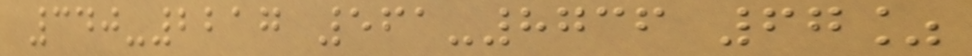340-2217 561-8736 67%
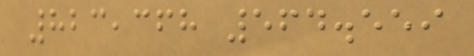823,368 564.559
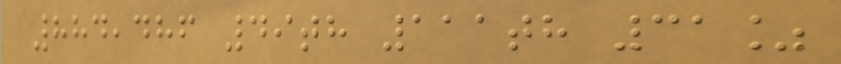884,486 49th 111th 31%
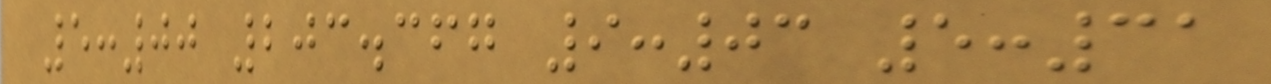5:00 203.367 9:03 5:31
